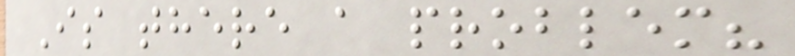Is there a problem?
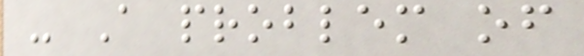- A problem of
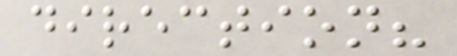direction?
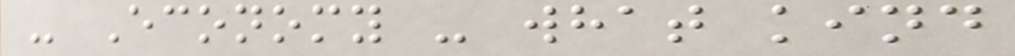- Economy - what kind
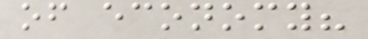of economy?
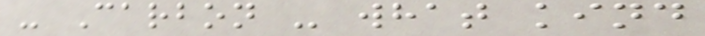- Carbon - what kind
